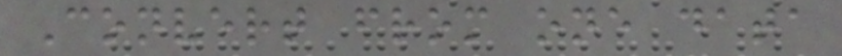Convert from one data
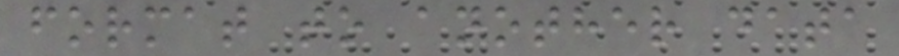format to another data
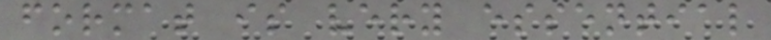format is very essential
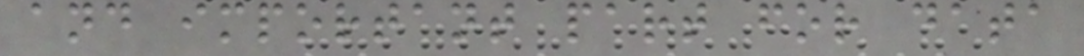and important part for data
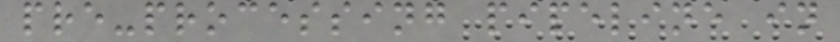pre-processing pipeline in
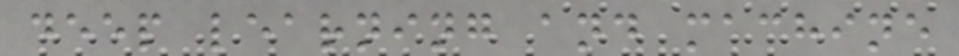deep learning and machine
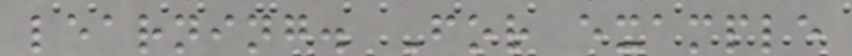learning. For example
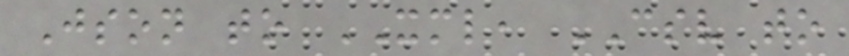Json to XML, CSV to
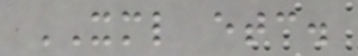XML etc.
